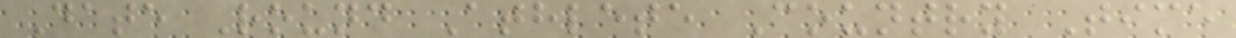Date Round Athlete Country Time
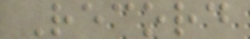Record
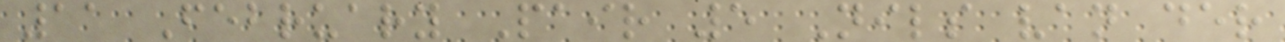11 February Pair 5 Nils van der
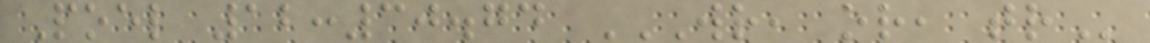Poel 12:30.74 WR, OR, TR
